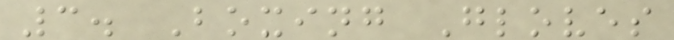3. Boxing Gloves
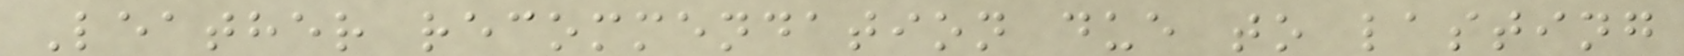Leather recommendation due to lasting
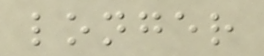longer
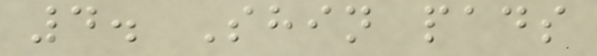4. Shin pads
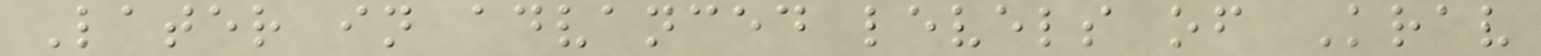Later in advanced levels of Krav
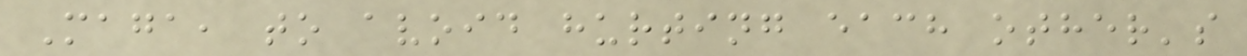Maga, to avoid hurting each other's
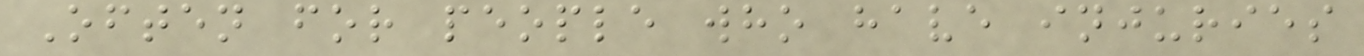Often for people who have injuries
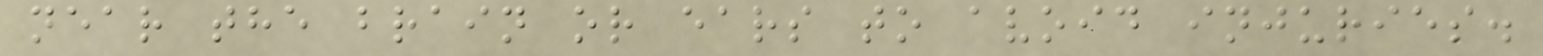near the brain or ears to avoid injuries.
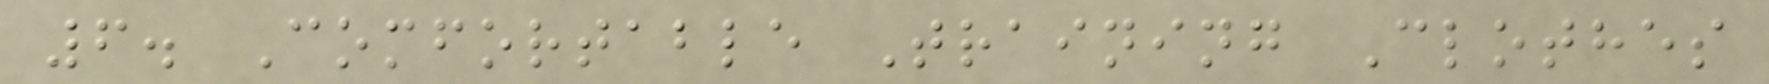6. Comfortable Training Clothes
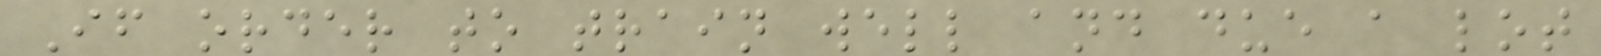If order to train well and due a lot
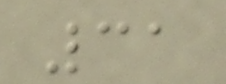31
